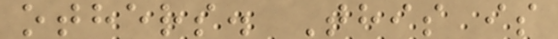others. This is
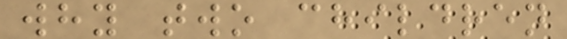why two children
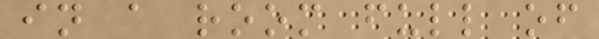in a room full of
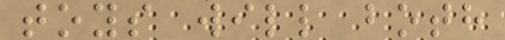toys will both
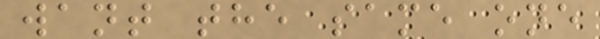want the same one
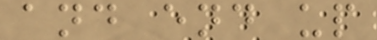and end up
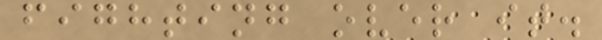fighting over it.
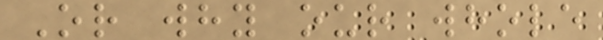Or why our whole
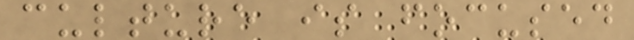culture is focused
